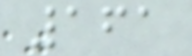161
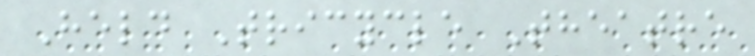Held Tricycle Theatre
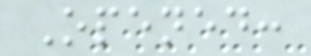Opened:
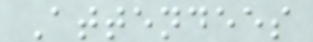Attendees
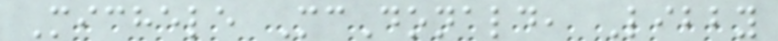Michele McDonald, Libby
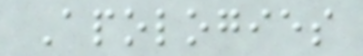Apologies
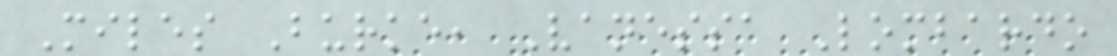Miles Burke, Vanessa Lombardo
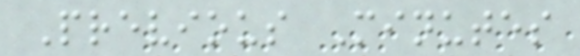Previous Minutes
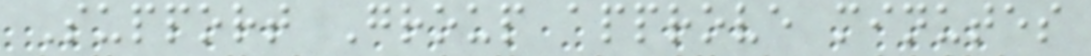Support Group approve minutes
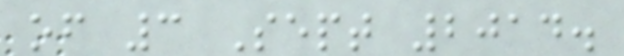of 3 Sept 2014.
